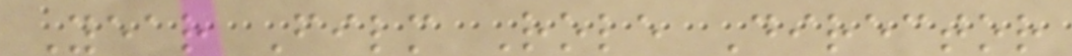Year Film Role Director
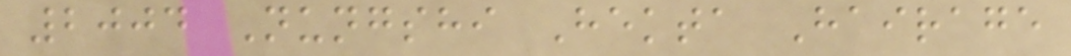2004 Nungshi Hekta Hairage
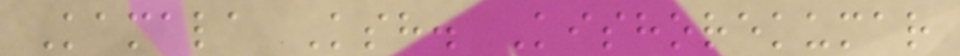Kamala Ksh. Kishorekumar
